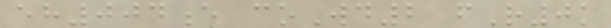eh004e coWd2 fR0k
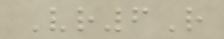Vr6R
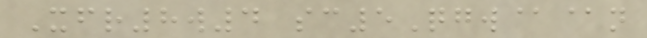Xfr8w4 sc5Qgw@@n
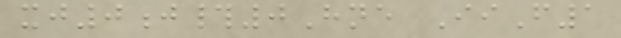xj0j#0Hne IiF1
